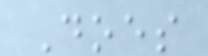Does
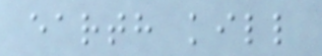earth kill
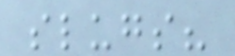slugs?
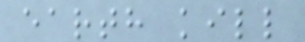earth kill
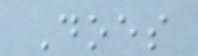Does
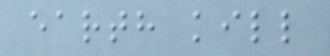earth kill
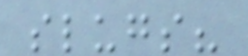slugs?
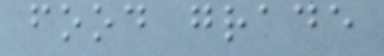food grade
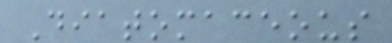Diatomaceous
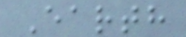Earth
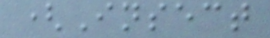(Insect
